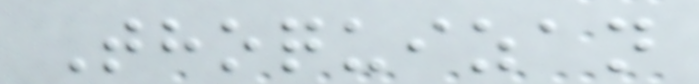Thoquizan
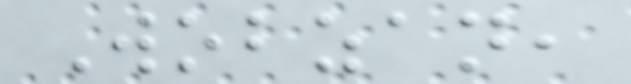Wobzan,
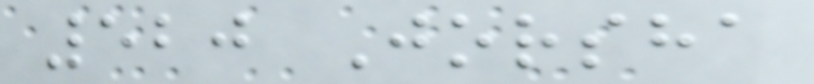520 Jorsha
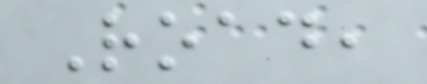Road,
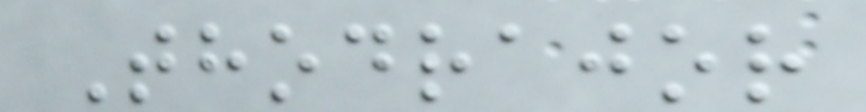Thodrajor
